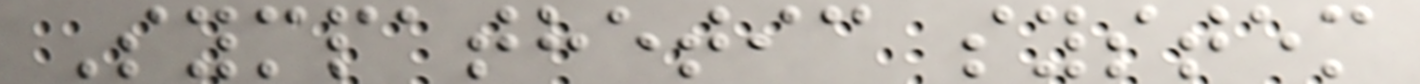Sympathetic system
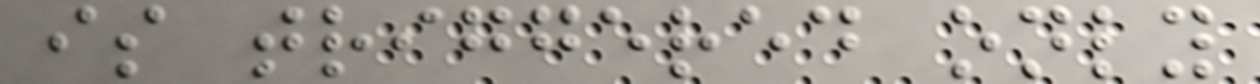is triggered only
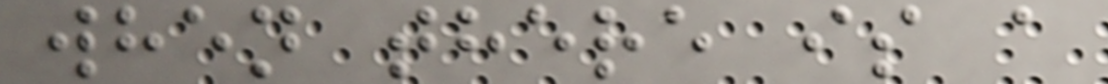when there is a
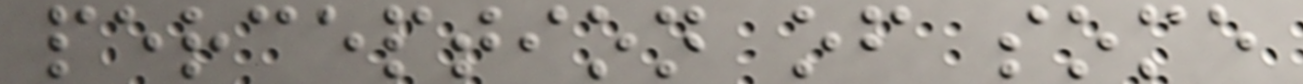perception of some
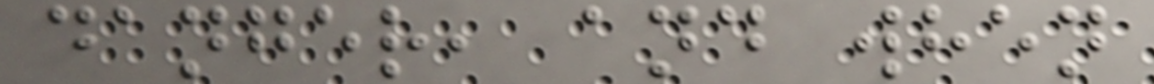danger, and when
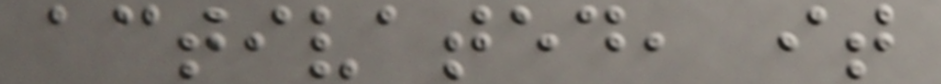activated, it
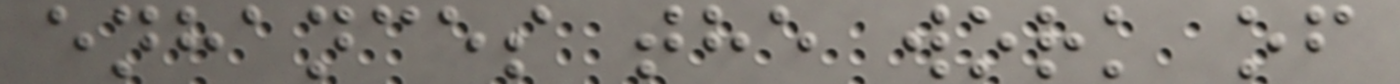enhances the work of
